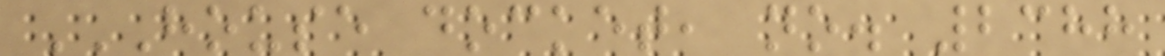HOUSE DOCKET, NO. 2388
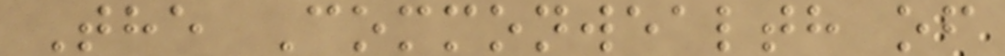The Commonwealth of
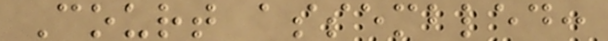Court assembled:
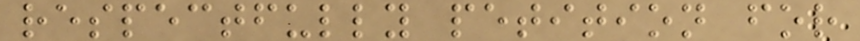respectfully petition for
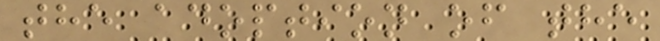the adoption of the
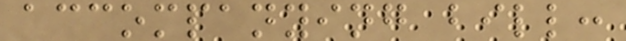accompanying bill:
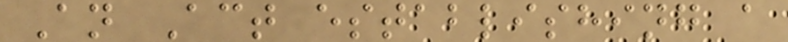An Act establishing a
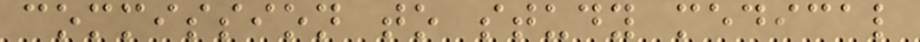commission to study medical
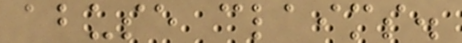abuse claims.
